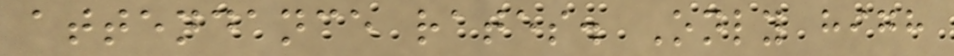attendance rates. Only high
